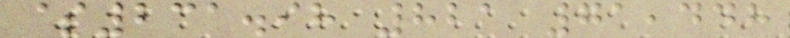$231.98 821 71,448
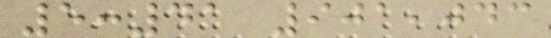5:41 901,043
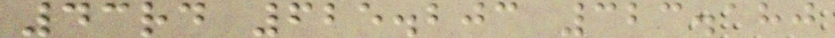43rd 625.203 323.180
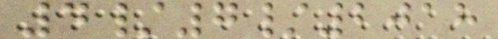4/7/2018
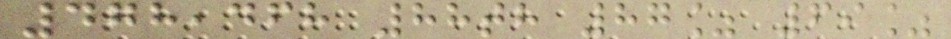478,468 88th 87% 69%
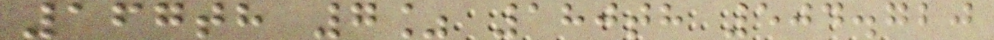167th 7% 180th 504.720
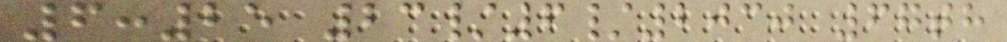6:25 23/6/2030 67th
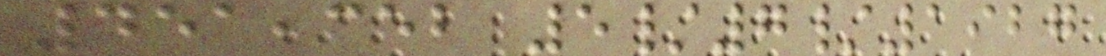451,352 5/7/1927
